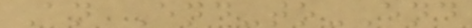An End-to-End
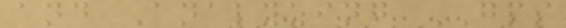and Analyzing GPS
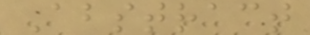Abstract
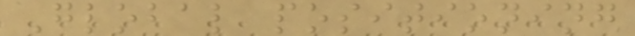Global positioning
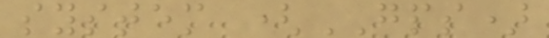system (GPS)
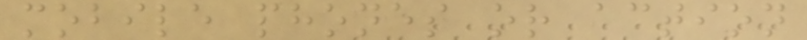mobile phones or action
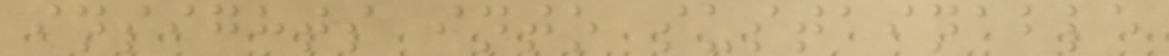insights into sustainable
